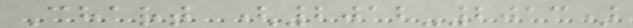Chart (2012-2013)
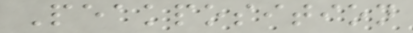Peakposition
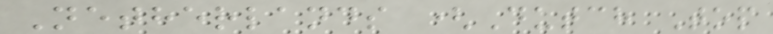Netherlands (Dutch Top
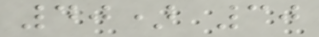40) 30
